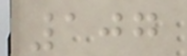107
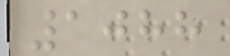1088
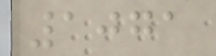1071
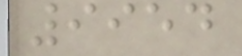9954
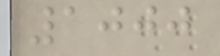1000
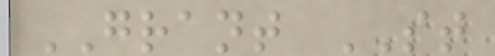GRANT ST
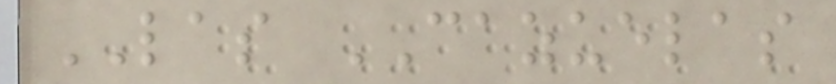LAS CAZUELAS
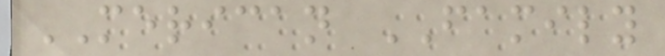MERICAN FAMILY
